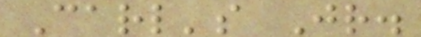Carl's Jr.
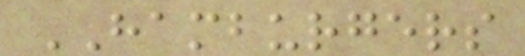HAMBURGERS
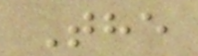The
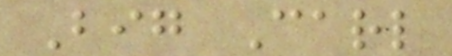Big Carl
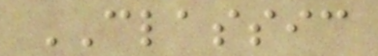CLASSIC
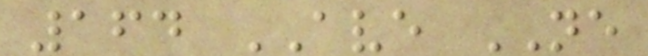164 AVE NE
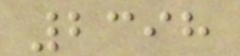2398
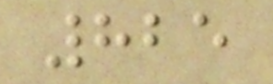825
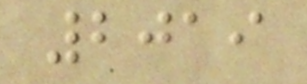2019
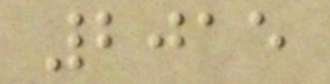2015
